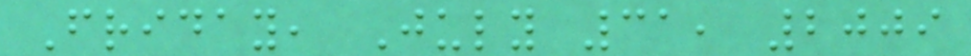Friday, July 31, 2009
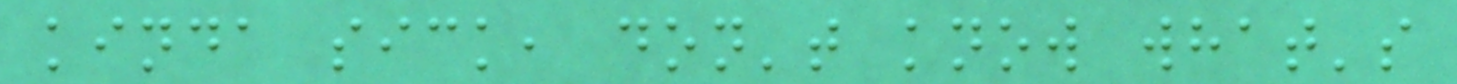kinda sick, don't know what's
